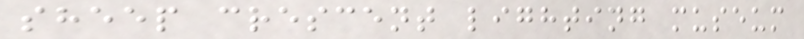sheep crescent lighting museum
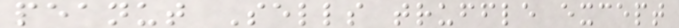peanut Sells truffle except
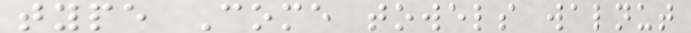type Come towels walnut
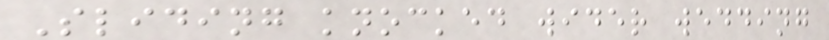Sliding knocked wider wedding
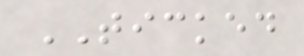TICKED
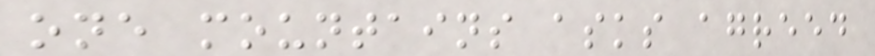one mountains asks agreed
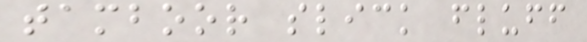tamboor slick fluff
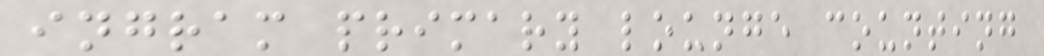ingram primary lounge counting
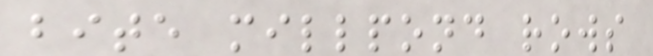bite millpond rows
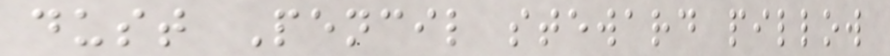dust Pencil steward pillow
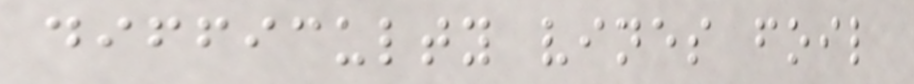difficulty vines foil
